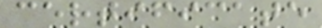certificate
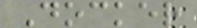Docker
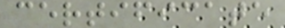certificate
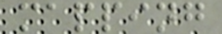mapping
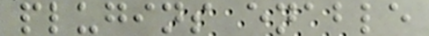plugins enable
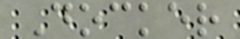Docker
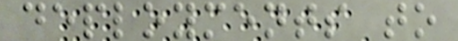deployments to
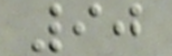90
